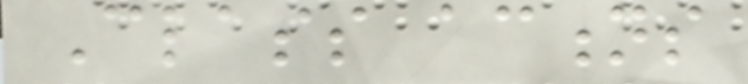Class actions
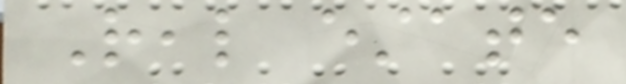Real estate
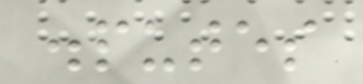disputes
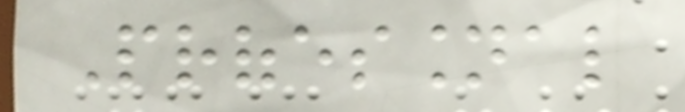Professional
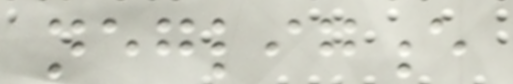negligence
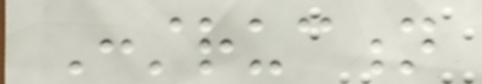Construction
